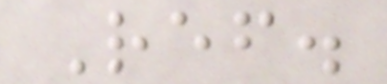Ref.
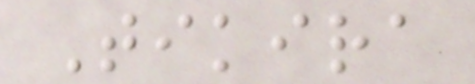Tikira
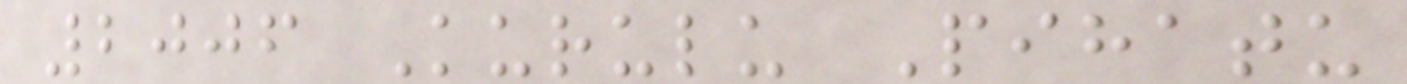2006 Kurulu Pihatu
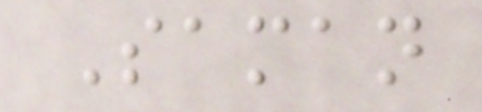Saman
